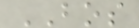BOS
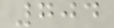704
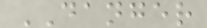DANGER
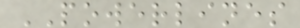POWERLINES
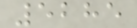5285
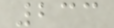233
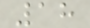18
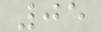05
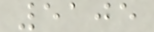5105
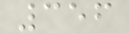356
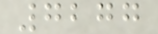7277
